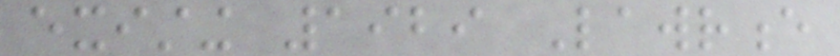existing 1929 Lawrence
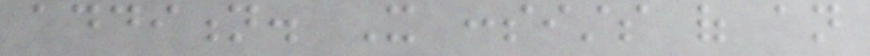addition. It consists of an
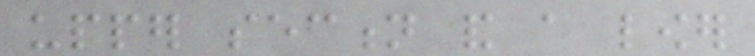upper section and a lower
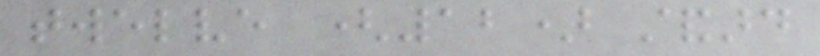twelve (12) standard
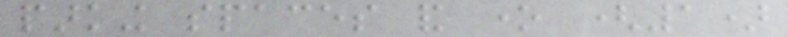parking spaces and one (1)
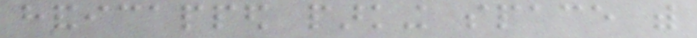handicapped parking space with
